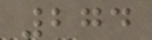274
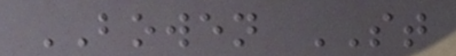BOWEN ST
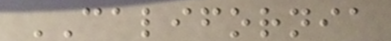CALIFORNIA
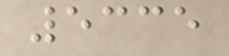5335
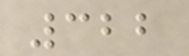322
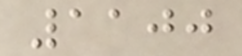1100
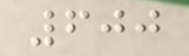600
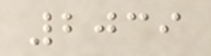2039
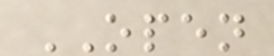OPEN
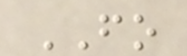FO
